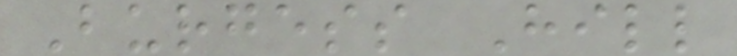Burgess Hill
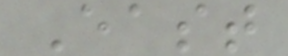East
